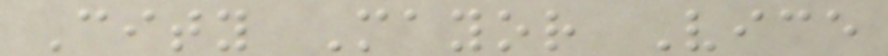City Mayor Vice
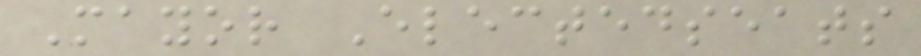Mayor Electedseats
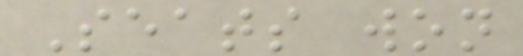Seats won
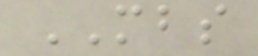MBS
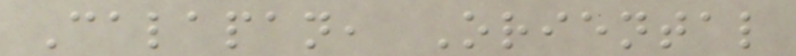Calapan, Oriental
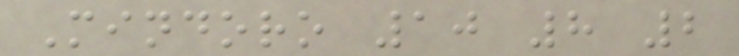Mindoro 10 8 2
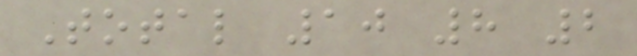Total 10 8 2
